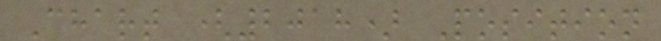Chart (2018) Position
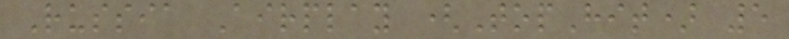Russia Airplay (TopHit) 5
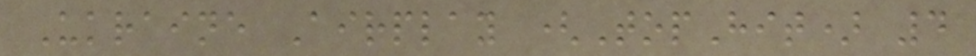Ukraine Airplay (TopHit) 4
